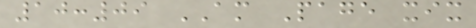10:09 AM Page xix
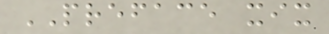PREFACE xix
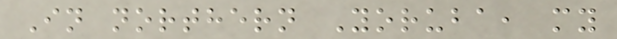In northern Yoruba, my
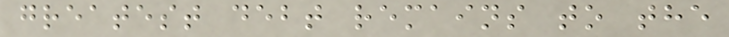greatest debt remains to the
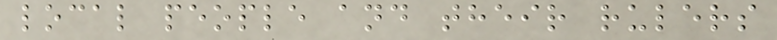local people and their rulers
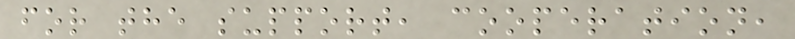for the support, cooperation,
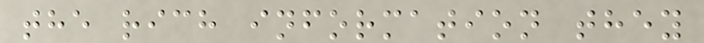the rich information they
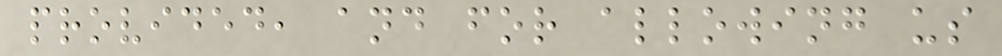provided, and for allowing us
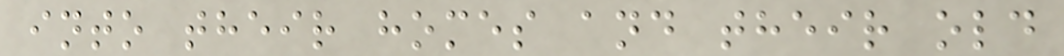into their homes and their old
